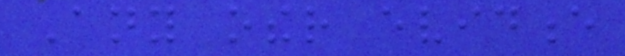Any other evidence
